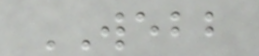WEBB
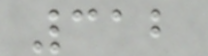312
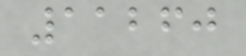11260
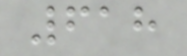618
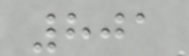801
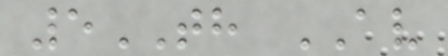5TH AV
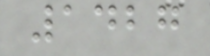1427
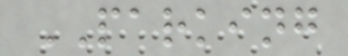PARKING
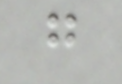g
